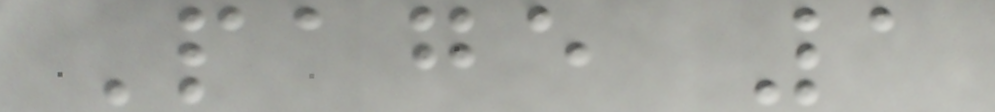Page 1
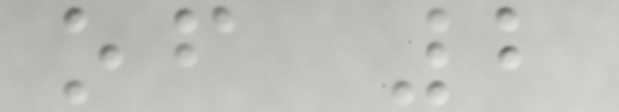of 2
